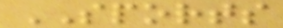SPORTS
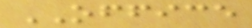OFFICE
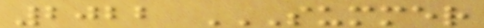2022 SUMMER
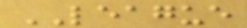LEAGUE
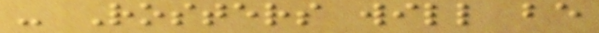- Rosters will be
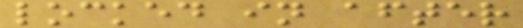locked in after
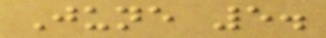June 5.
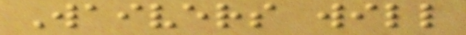Waivers will
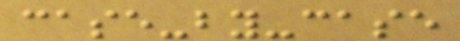case-by-case
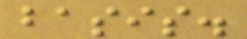basis.
